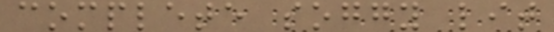complete soggy lit
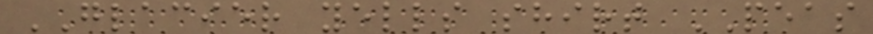GLACIER yells shirt PEAS
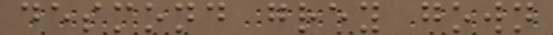desmond grey gown
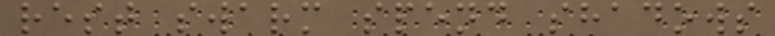rest swarm spend shadows
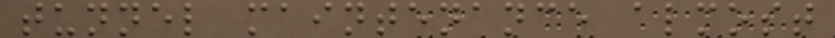tunnel maintenance almost
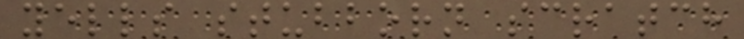yells stubborn scratch
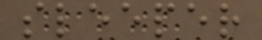sleeper
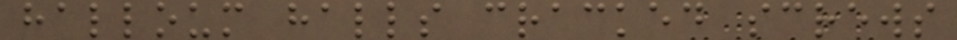halloum halls cracked screws
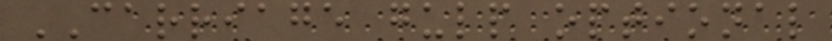CARRIAGE gulp optional
